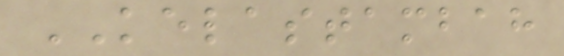KELASTAMBAH
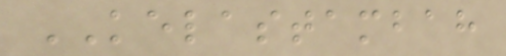KELASTAMBAH
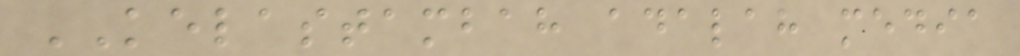KELASTAMBAH adalah media
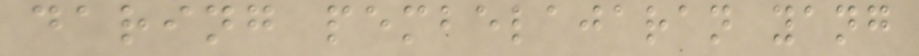daring pembelajaran yang
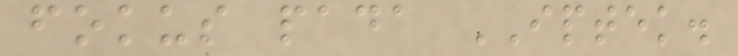fokus pada IPTEK.
